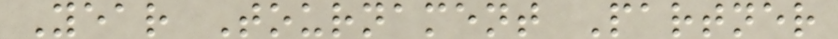Year Tournament Partner
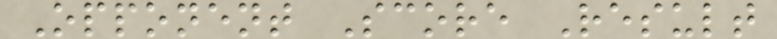Opponent Score Result
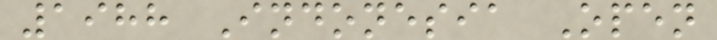1988 Indonesia Open
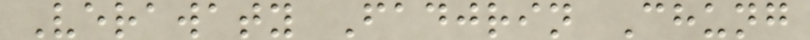Verawaty Fadjrin Chung
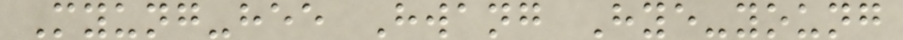Myung-hee Hwang Hye-young
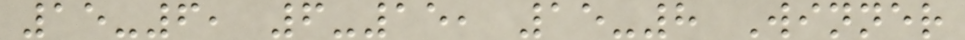15-6, 6-15, 15-8 Winner
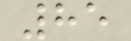85
